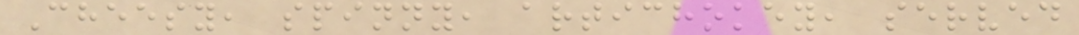Cheesy, spinny, artichokey, served
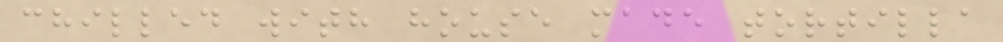chilled with house made tortilla
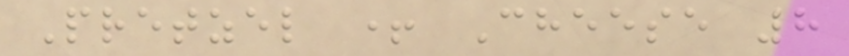Pretzel + Cheese 8
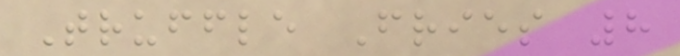Truffle Fries 8
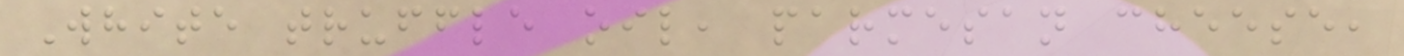White truffle oil, parmesan cheese,
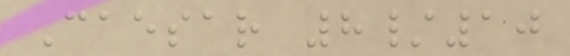Caesar 8/10
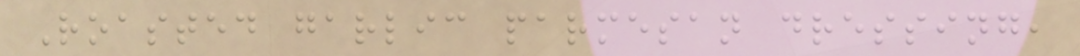Roasted garlic parmesan dressing,
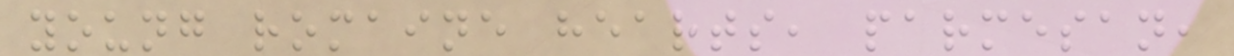young romaine hearts, parmesan,
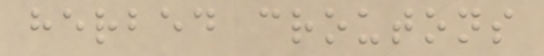herbed croutons
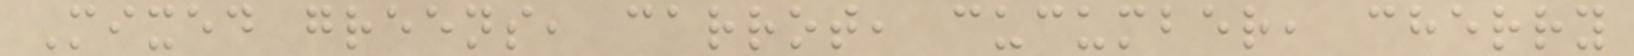Mixed greens, carrot, cucumber, cherry
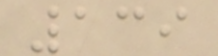139
